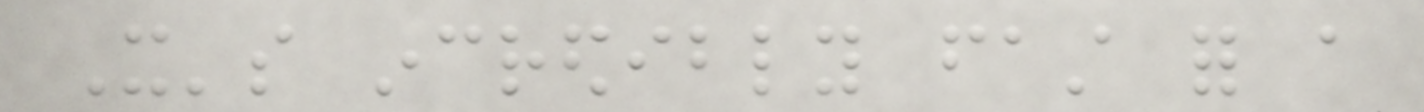It's incredibly fast for a
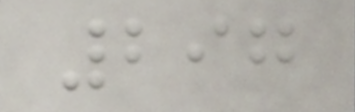297
